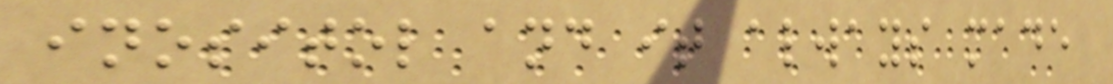inositol and it always made
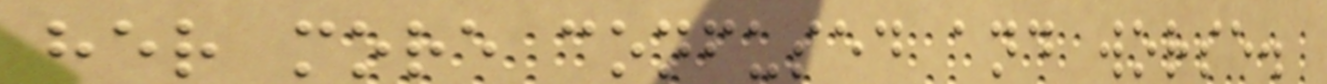her more confused and worse.
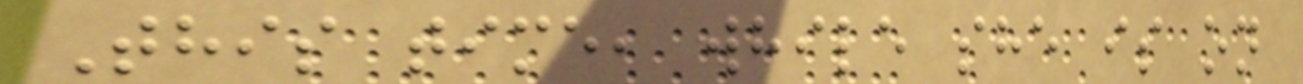This time, while she is on
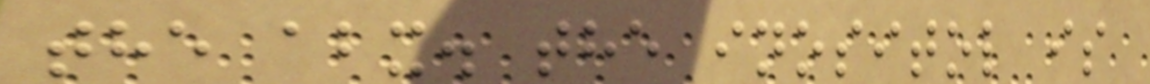the abx. the inositol is
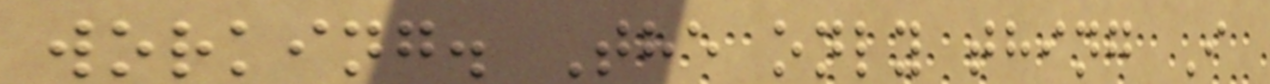working. The only thing I
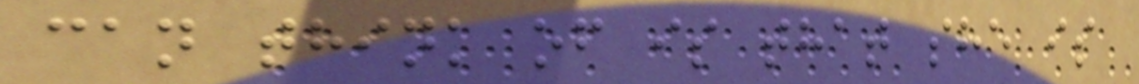can think of is that she is
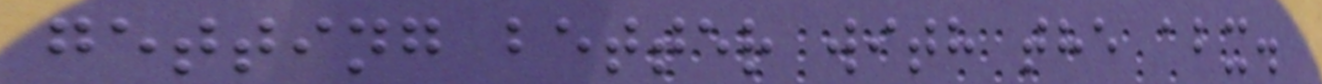getting better with the abx.
